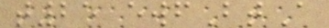t25 ewfBtA
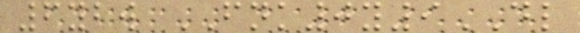6ybw FNK0y9DL
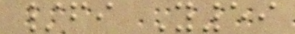/fi Y59
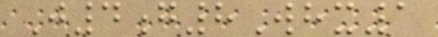J4g8Whx1
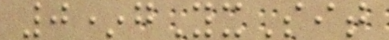0*gYxSit
